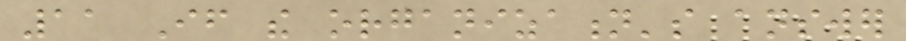11 If the organization's answer
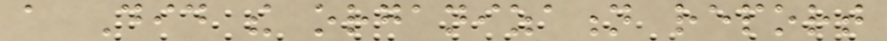a Did the organization report
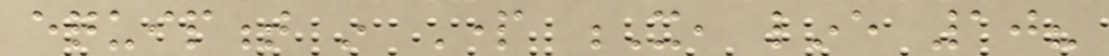equipment in Part X, line 10?
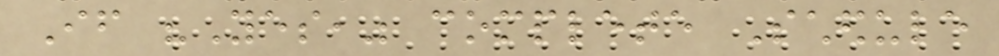If "Yes," complete Schedule
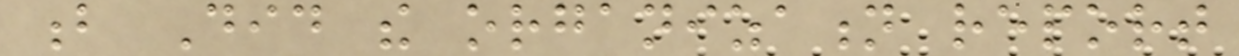b Did the organization report
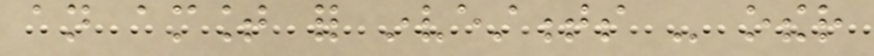an amount for investments - other
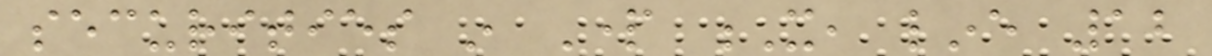securities in Part X, line 12
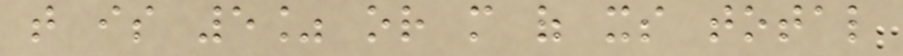that is 5% or more of its total
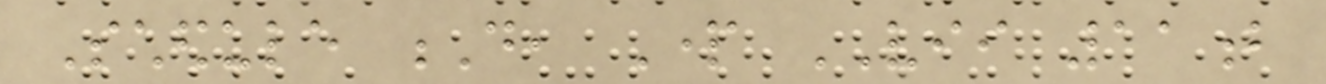Schedule D, Part VII 11b
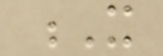X
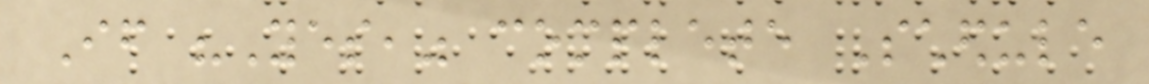If "Yes," complete Schedule
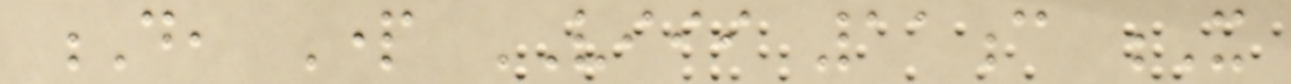D, Part VIII 11c X
